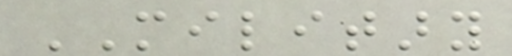MILITARY
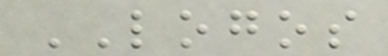LOGOS
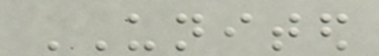UNITED
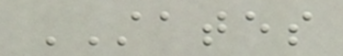STATES
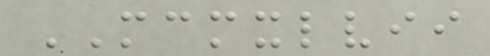MCMXLVII
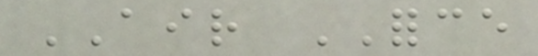AIR FORCE
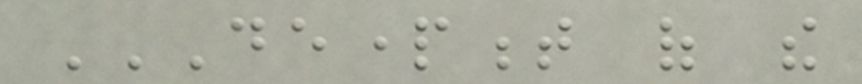DEPARTMENT OF THE
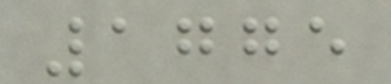1775
